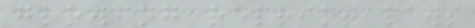glowing reprint paws
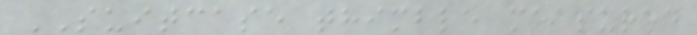SUITCASE thimble measured
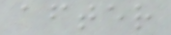after
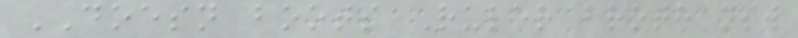DOESN boots Ruler broth nsw
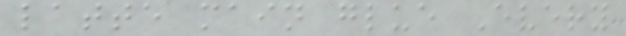latte main glue Every
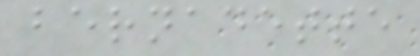bernadette
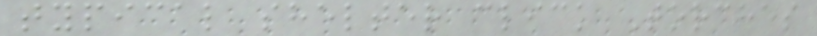typical shelter click Torches
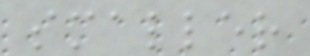smaller
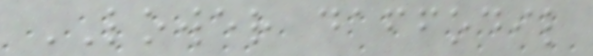LOWER daffodil
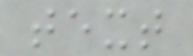text
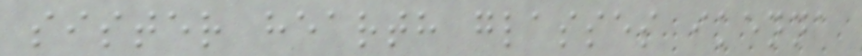sister hearth glasses ikenna
